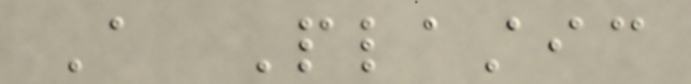A Plastic
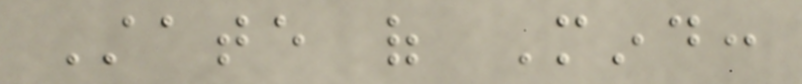State of Mind:
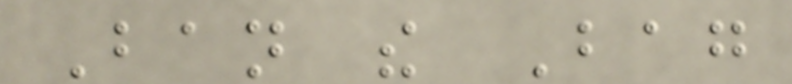Ban the Bag
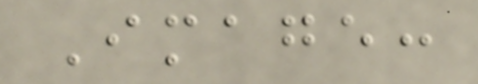Image:
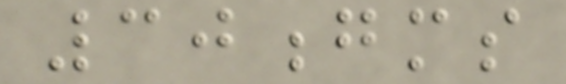30gms
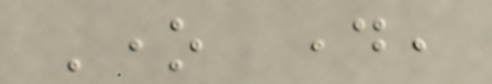One day,
